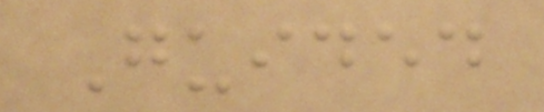Guided
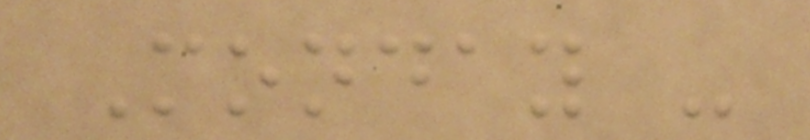Monday -
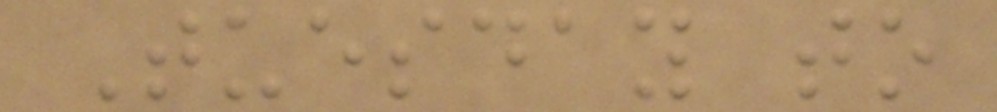Tuesday to
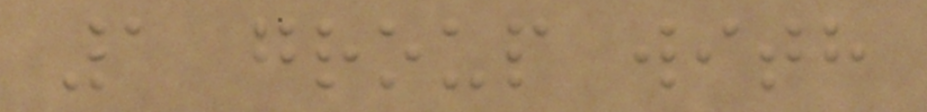1 group with
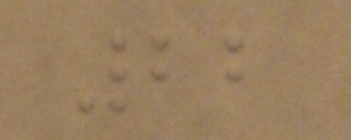22
